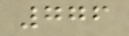776
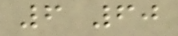6 60
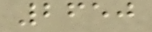2650
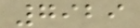7929
